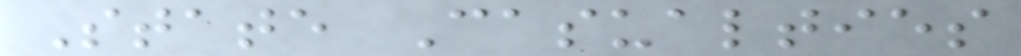State Casualties
